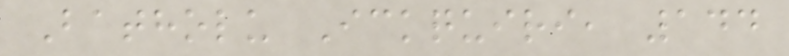Batholu Ickquiri, 144
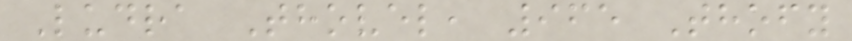Ludra Thovel, 965 Thofy
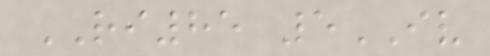RI85 5IV
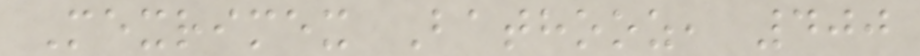Mexrimex Bathooz, 400
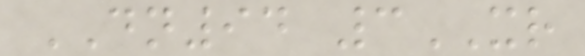DN94 3XR
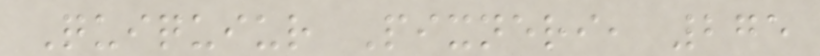Quiquiur Pixneri, 275
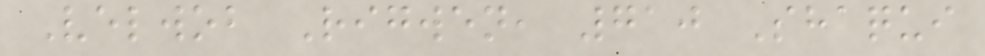Velwob Rigwen, 710 Shaqui
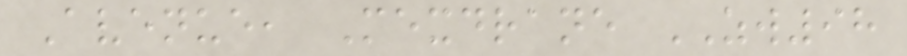Avenue, Mexdrane ZW98
